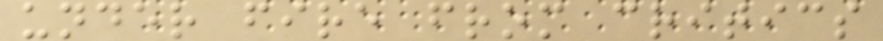under fire from critics
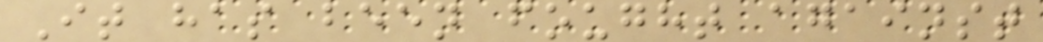It has been fought against
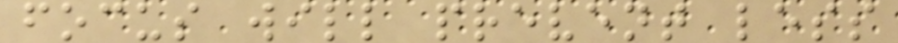focus will prevent less
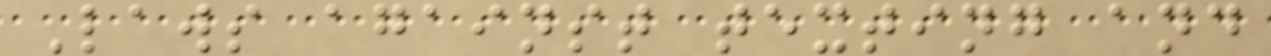Laws against texting and
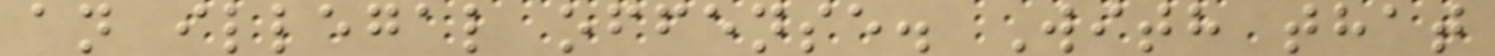an illegal offense. With that
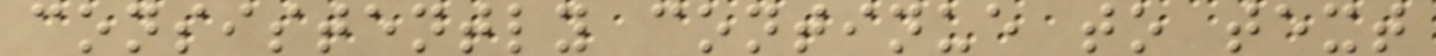consistently continue to text
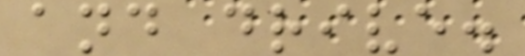and drive.
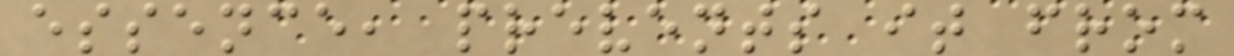essence, prevents it from
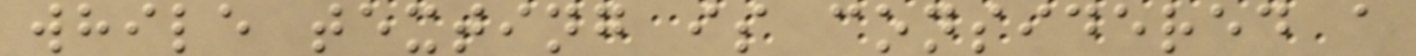while texting is considered a
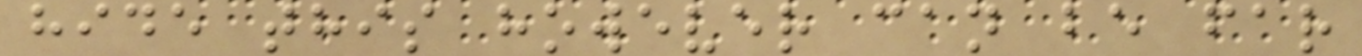hide this however can be far
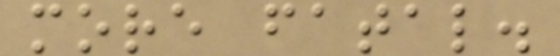more fatal.
